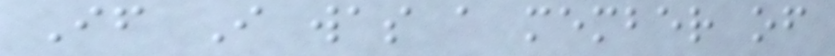If I was a member of
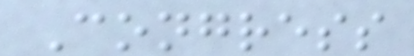Congress
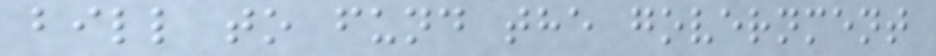bill to fund the government
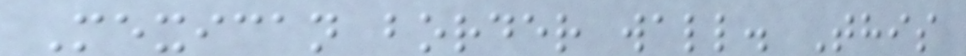Mexican border wall. This
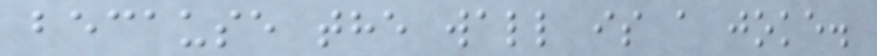because the wall is a joke.
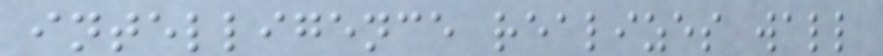intelligence realizes wall
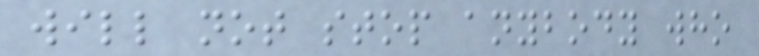will not stop anybody who
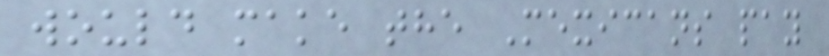would make the Mexicans pay
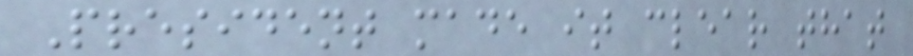President made it clear that
